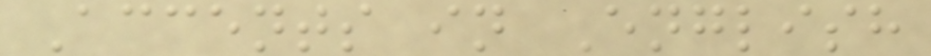Accents in English
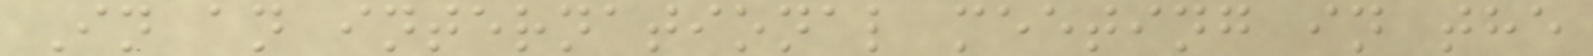In an international meeting in the
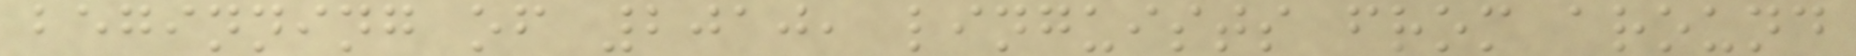beginning of 2010, linguists from around
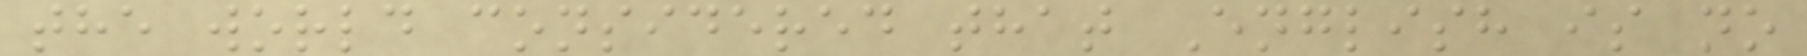the world considered that English is no
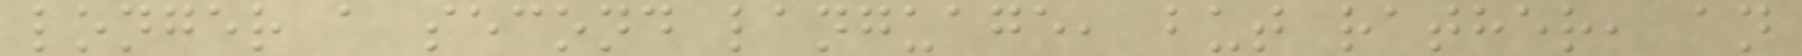longer a second language, but rather, an
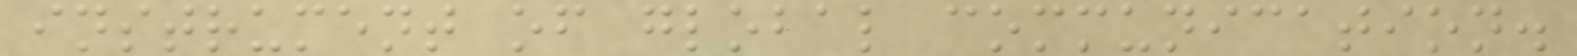instrument of global communication.
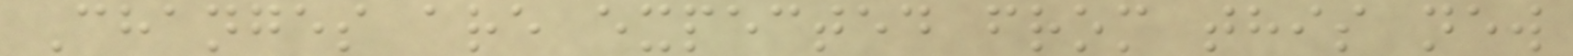Changes are expected from this new
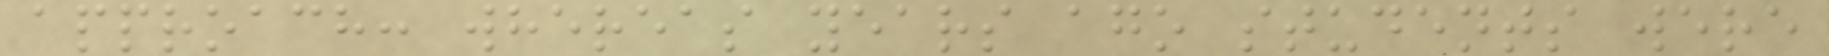approach: whereas years ago students were
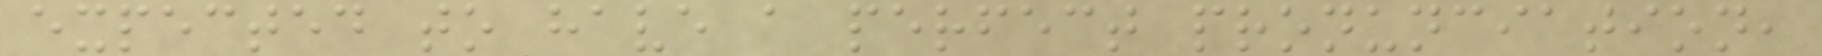expected to have a perfect pronunciation,
